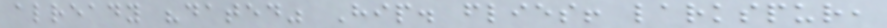already "dated" Hip. flies! larkspur,
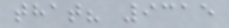that? 9315
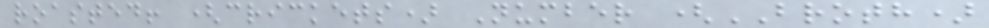roasted! (crickets) Number (BROTH)
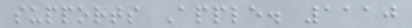supports Apple. 1110
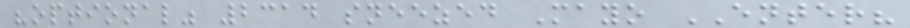"optional" 2314 sneezed Mayo ENTER?
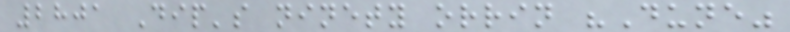2801 Dip's ninety orrin "Dune"
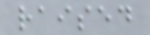raised
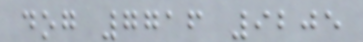dog 7716 9205
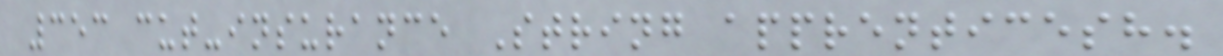353 cut-insurance String apprenticesh.
